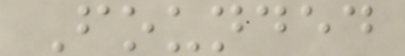Founded
